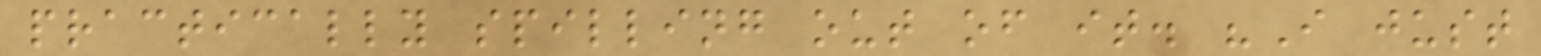practically spilling out of it. "I just
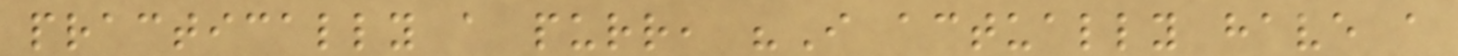practically a purr, "I actually have a
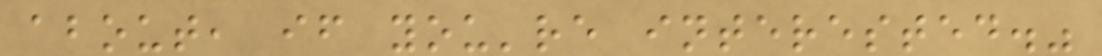about, if you're interested."
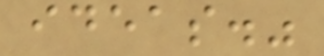ideas."
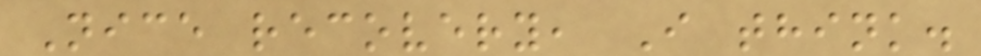Nice recovery, I think.
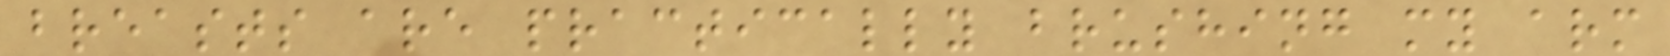breasts are practically brushing my arm
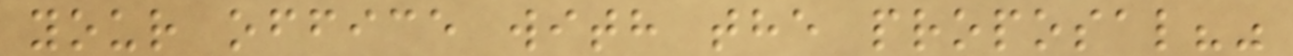your office with the proposal?"
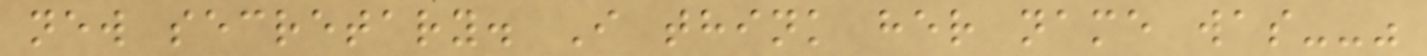new secretary. I think her name was--"
